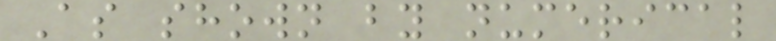As shown by numerical
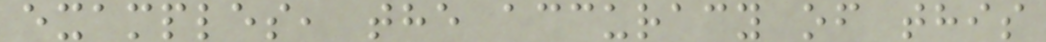examples, the accuracy of this
